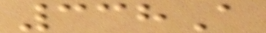338A
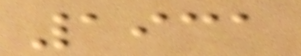1931
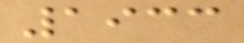1933
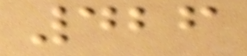426
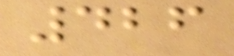426
